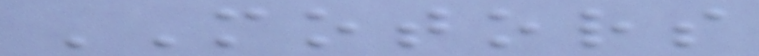MOTORS
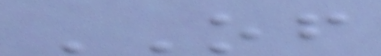OF
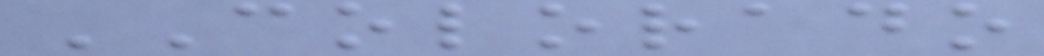COLORADO
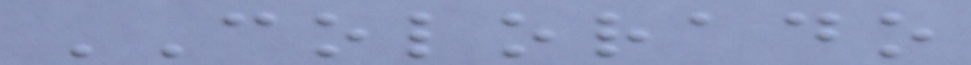COLORADO
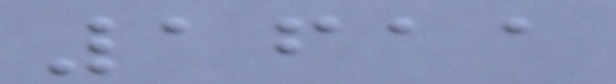1611
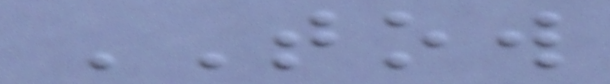TOW
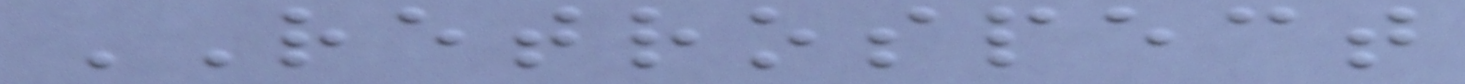RETROSPECT
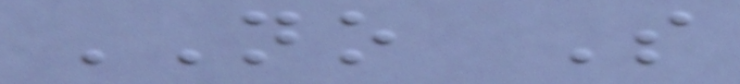NO S
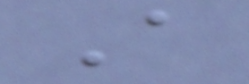A
